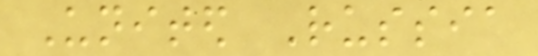United Russia
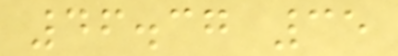46.37 35
